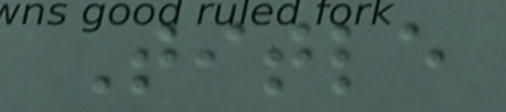Title
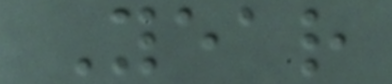Year
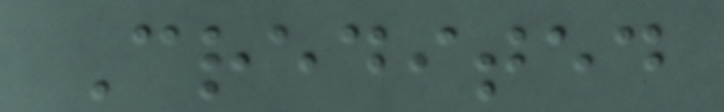Credited
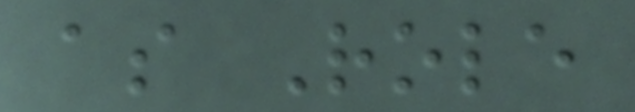as Role
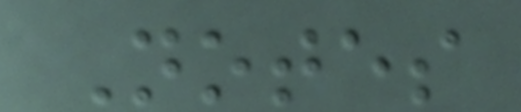Notes
